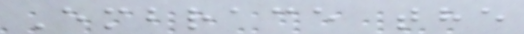Embrace the
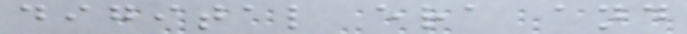digital era and
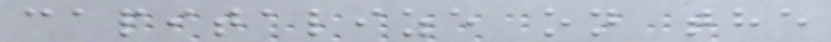capitalize on the
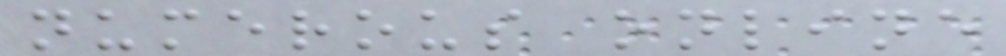numerous online
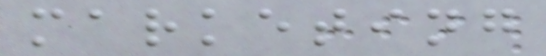marketing
